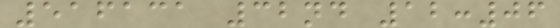516131 32nd 12:06
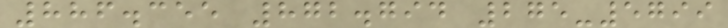886.355 872.794 275-5799
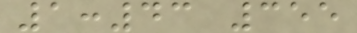1:43 355
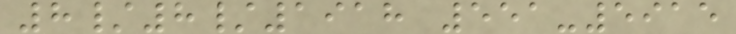8/8/1918 551-5915
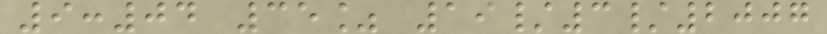9:04 35% 19/3/2007
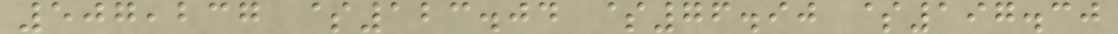507,237 $123.04 $76.90 $197.30
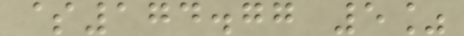$174.77 5%
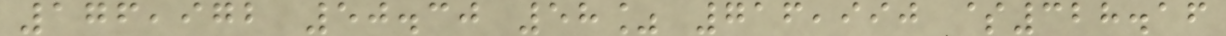176,972 50.30 58% 716,990 $328.16
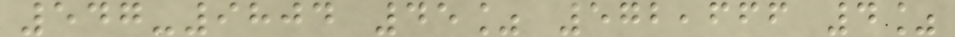547-9804 45% 572,666 4%
